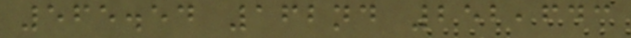565.54 162nd 252,643
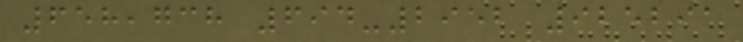658,738 694-2952 925291
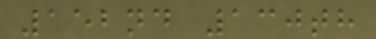152nd 130th
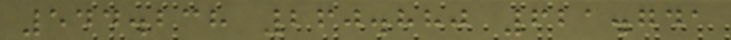544.238 260.880 621.741
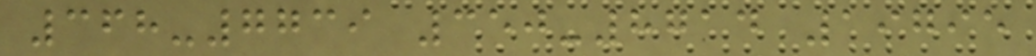368-7739 350-8714 19795
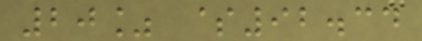20% $92.34
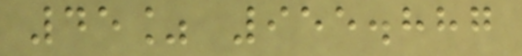45% 955.887
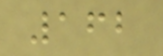162
